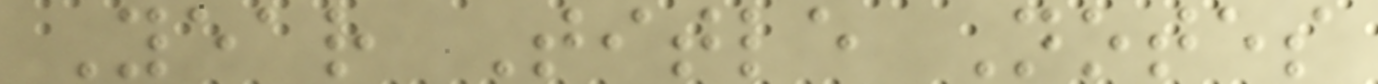Year Title Notes
